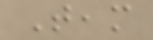Team
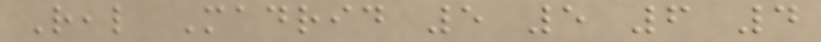Real Madrid 5 5 6 4
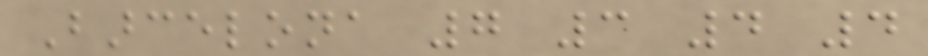Barcelona 7 3 4 4
